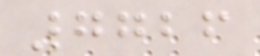7726
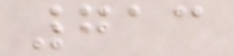713
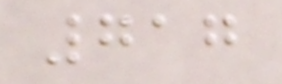717
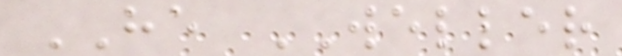HE WELLER
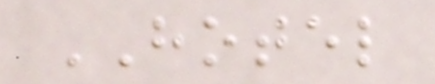HOTEL
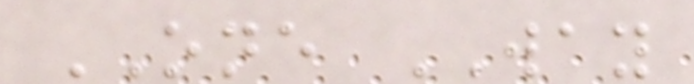ONE WAY
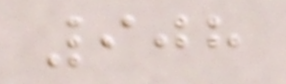908
